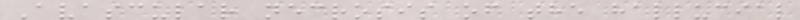Avascular necrosis of the hallucial
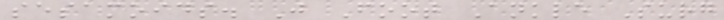sesamoids. J Foot Ankle Surg
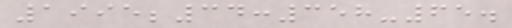1995;34:358-65.
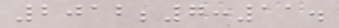2012;7:11.
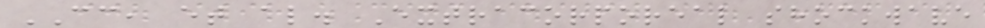CC, et al. Extracorporeal shockwave
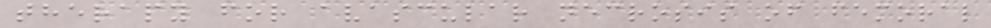therapy for avascular necrosis of femoral
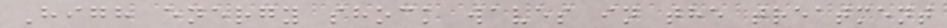High energy shock waves in the treatment
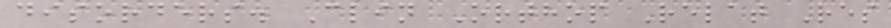disorders. Clin Orthop Relat Res
